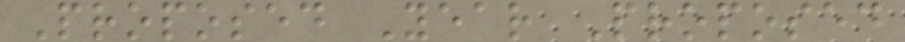Proposed Year Proposed
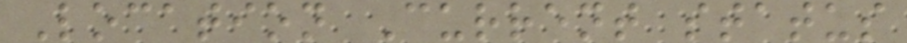Location Current status
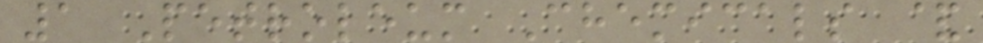1 Petroleum Chemicals &
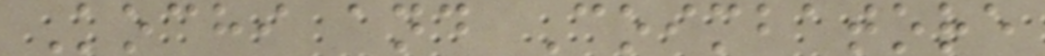Kochi and Coimbatore
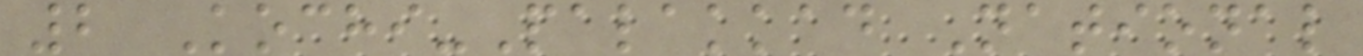2 Kochi-Palakkad National
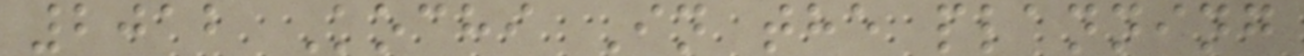2012 Kochi In the planning
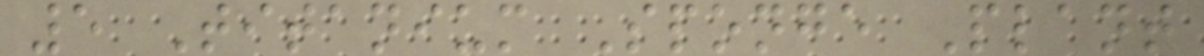5 Titanium Sponge Plant
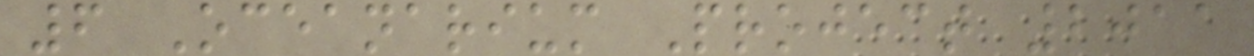6 Oceanarium Project 2011
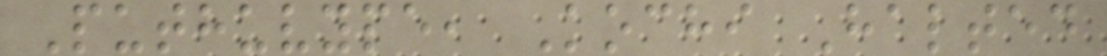Puthuvype, Kochi Halted
